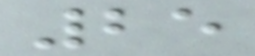25
